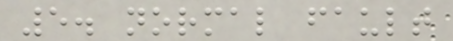5. normal fault
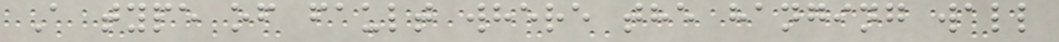A type of fault where the hanging wall
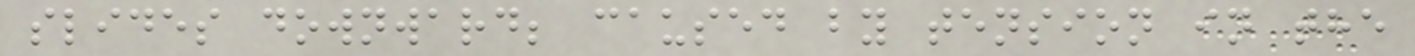slides downward; caused by tension in the
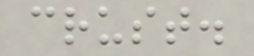crust.
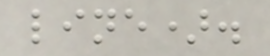line).
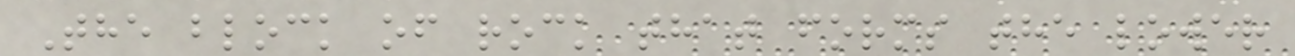The block of rock that forms the lower
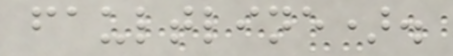faultline).
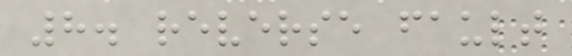8. reverse fault
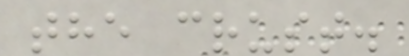the crust.
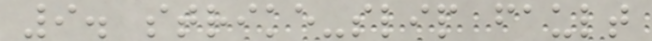9. strike-slip fault
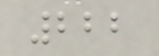222
